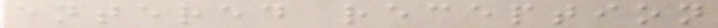entered reception
